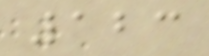123
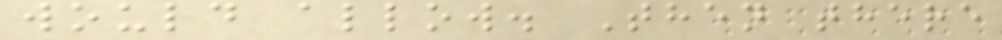would allow. Then there
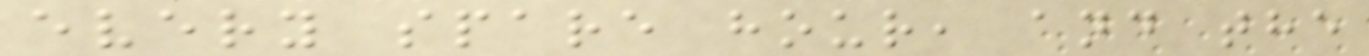every spare hour, and the
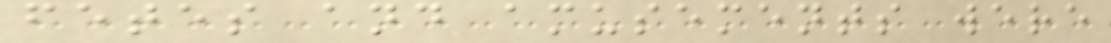fetes and amusements were
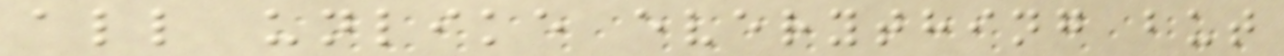all unlike everything but
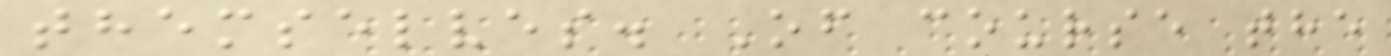themselves. Of course the
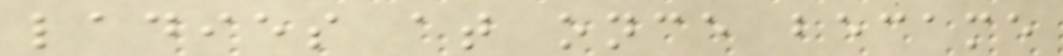ladies at once became
